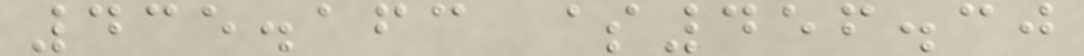435.163 $456.30
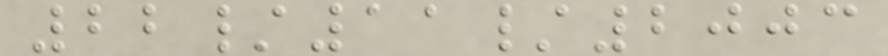22/11/2003
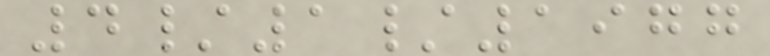4/1/1977
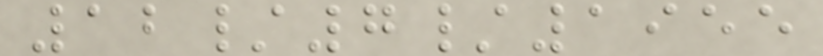12/7/1955
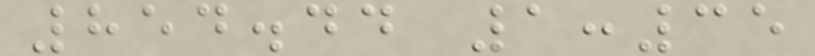854.44 1:35
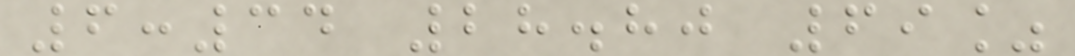6:34 28.80 69%
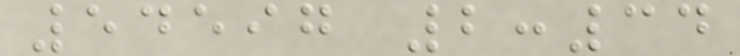54597 2:34
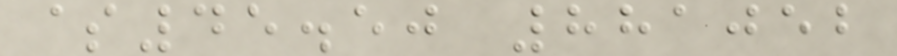$45.50 881052
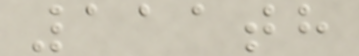111th
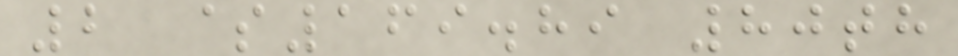2 $169.89 80th
